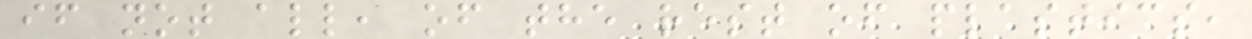if not all, of the rest of plastics,
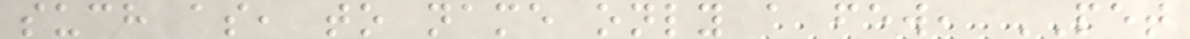such as, to name only a few, PET
